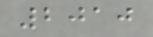2010
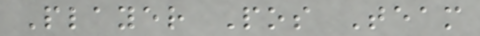Player Pos Team
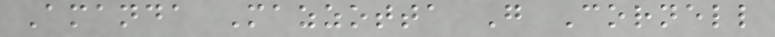Amanda Mazzotta G Cornell
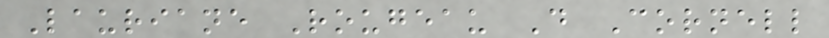Lauriane Rougeau D Cornell
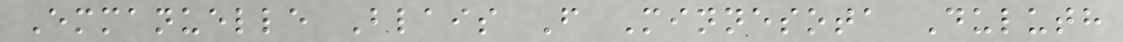Emmanuelle Blais F Minnesota Duluth
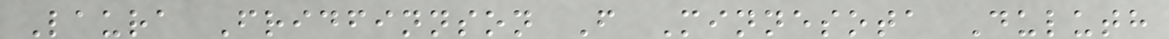Laura Fridfinnson F Minnesota Duluth
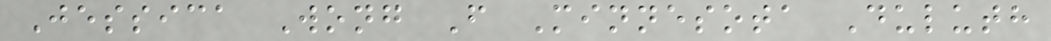Jessica Wong F Minnesota Duluth
